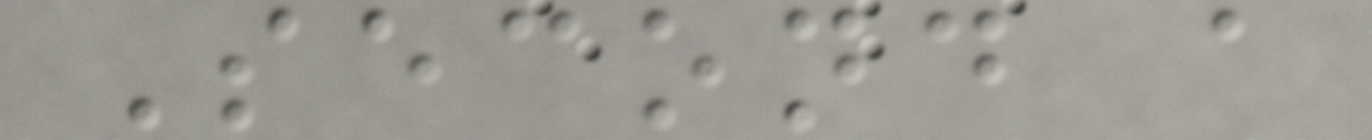Second a
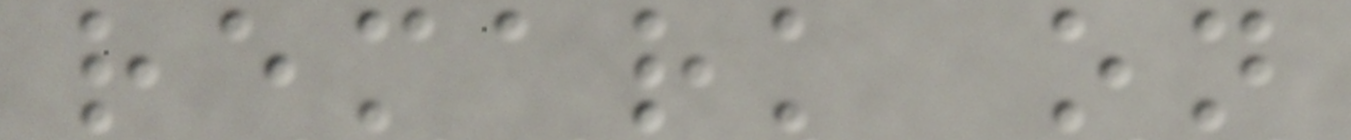remark on
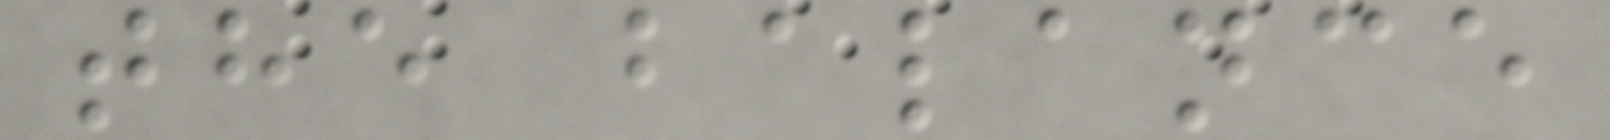the balance
